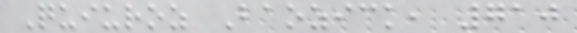Quiuroz Baozick, 710
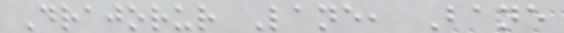Drajorur Lane, Bane
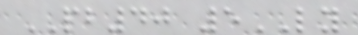PB40 5LY
